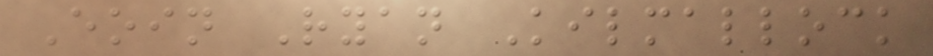Eoin Ryan Kilmallock
